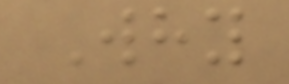Why
